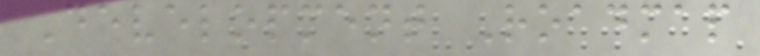Development Roadmap
